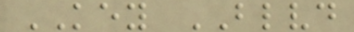KEY BLVD
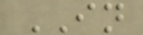IN
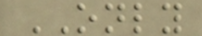ONLY
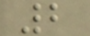2
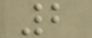2
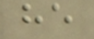he
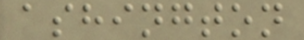ashington
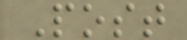Post
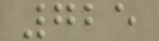725
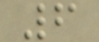6
